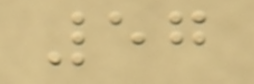57
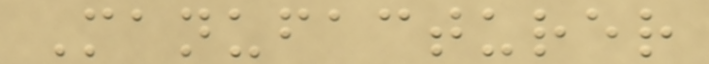Manufacturer
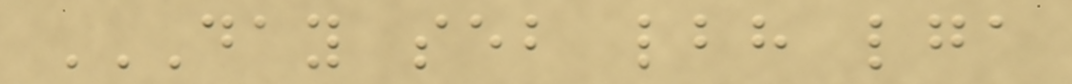DAY SEB LBH LGA
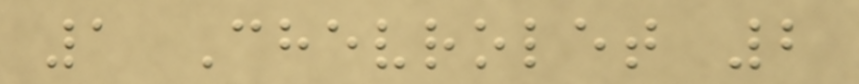1 Chevrolet 2
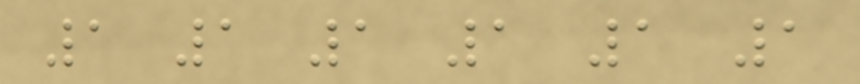1 1 1 1 1 1
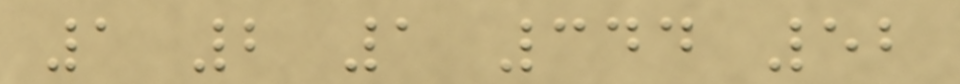1 2 1 344 52
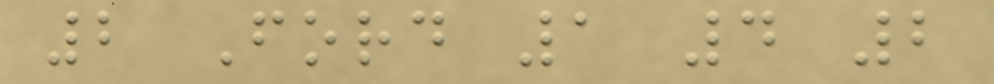2 Ford 1 4 2
